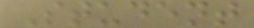Student
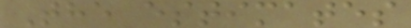The estimates
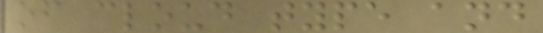of cloud type and
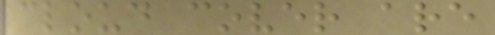cloud cover are
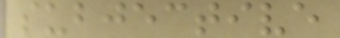subjective
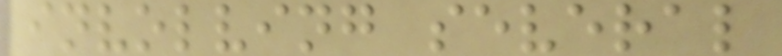involving several
